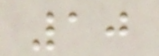10
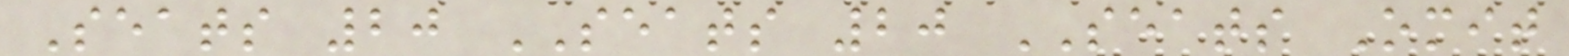Seats 20 SEATS 20 SEATS Omit
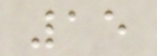15
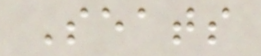Seats
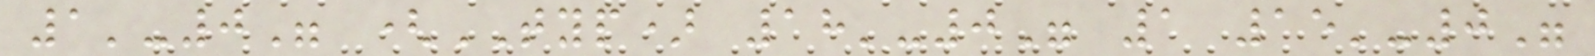1'-0" (TYP) 18'-0" 1 15'-0"
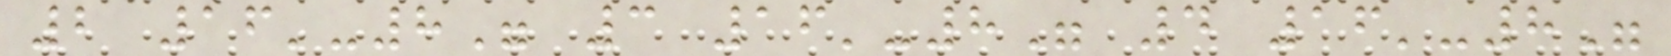2 16'-8" 3 16'-8" 4 16'-8"
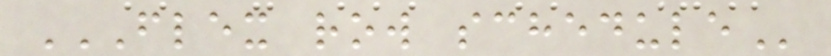FLEX ROW SCHEDULE
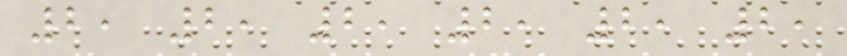2, 2, 2, 2, 2, 2,
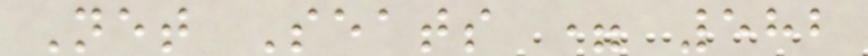Net Seats = 582
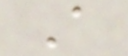A
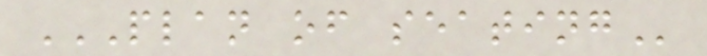PLAN OF SEATING
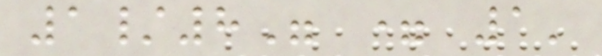1/8" = 1'
